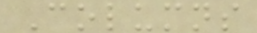Columns
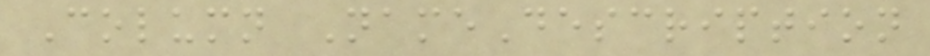Column NameDescription
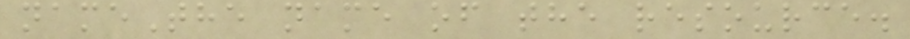nameThe name of the resource.
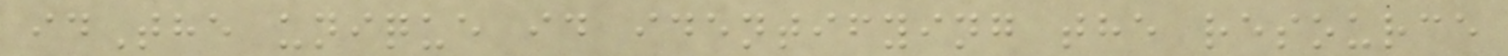idThe unique id identifying the resource
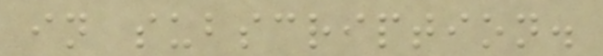in subscription.
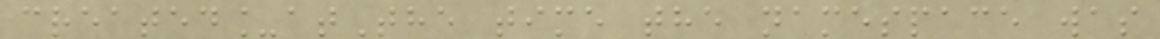created_atThe time the namespace was
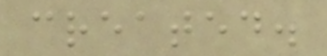created.
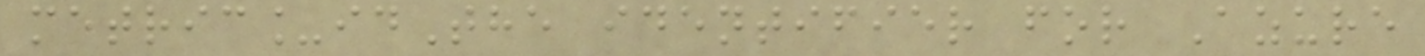metric_idThe identifier for Azure
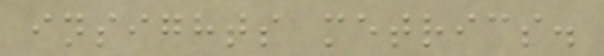insights metrics.
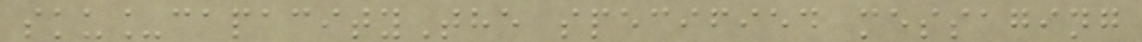sku_capacityThe specified messaging
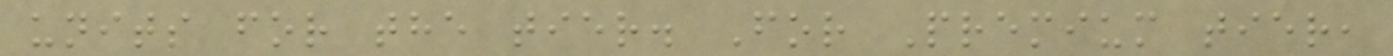units for the tier. For Premium tier,
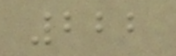222
